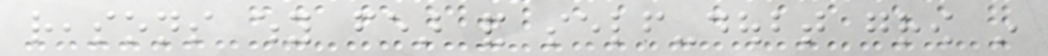reasons why fear and self-doubt grow in
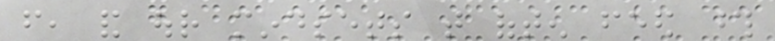from, and our mindsets that often feed those
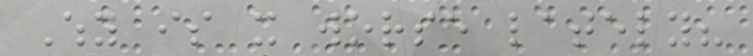Why is it worse lately?
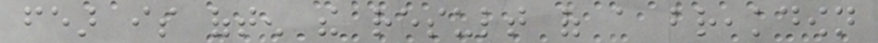fear is often the result of a breakdown
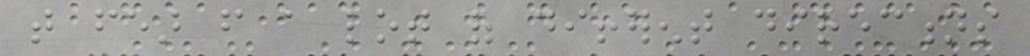that fear from a lot of different directions
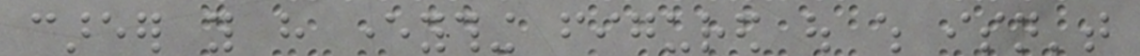career you have everything figured out which isn't
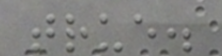true.
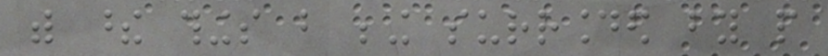with these things but being surrounded by people
